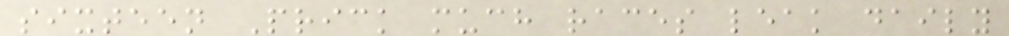sixteen Prick much races leak daily
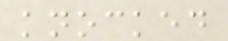knocked
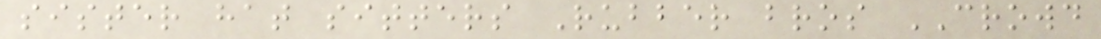sister hat sitters Rubber bros CROWD
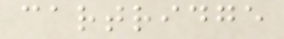cartridge
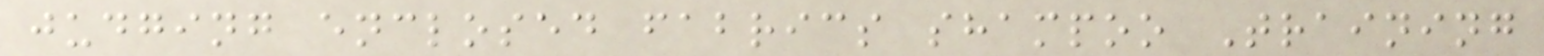judging enclosed fabrics shampoo Training
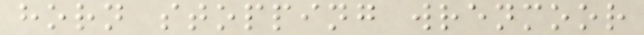horn stopping wrenmoor
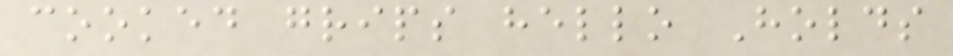cooked grips hello Holds
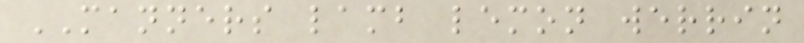MANNERS lamb lemon werrin
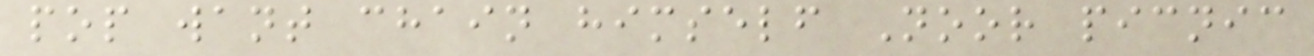pop want chain himself Noor picnic
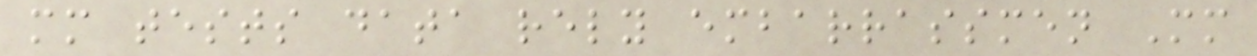mm tests data rely embarrassmen Mm
